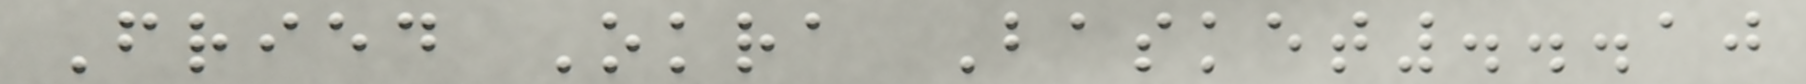Fried Okra Basket...10
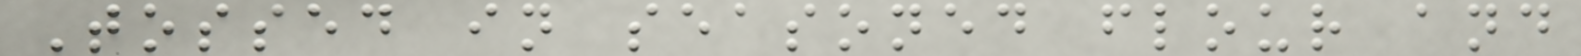Tossed in seasoned flour and
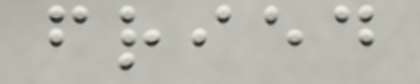fried
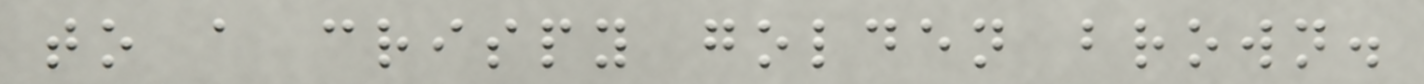to a crispy golden brown.
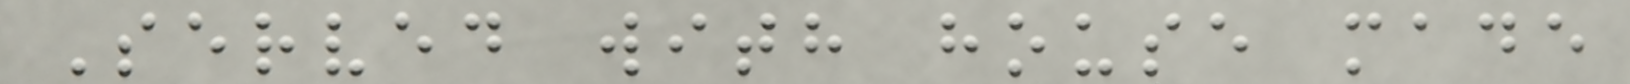Served with house made
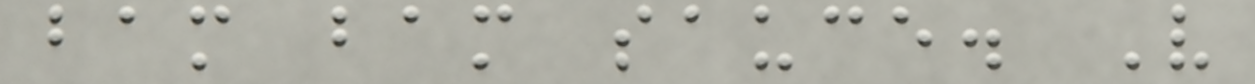bam bam sauce. V
